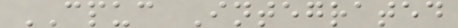CPUC Integrated
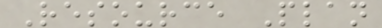Resource Plan
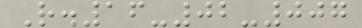R.16-02-007
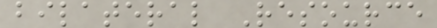bilateral Resource
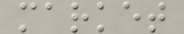market
